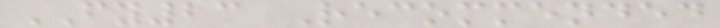FY23 Recommended
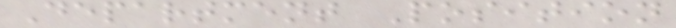Department Position
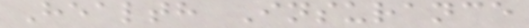Health Insurance
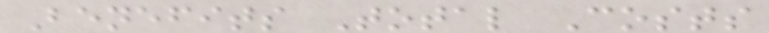Benefits Total Costs
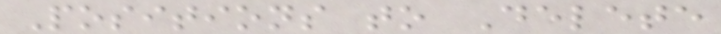Positions to Delete
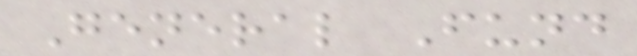General Fund
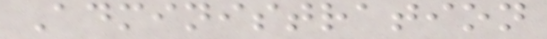Administration
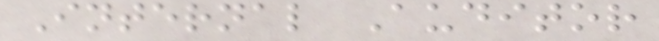Internal Auditor
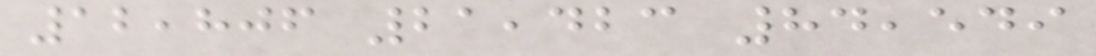12,806 21,423 84,549
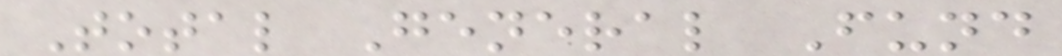Total General Fund
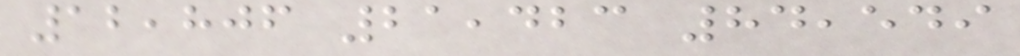12,806 21,423 84,549
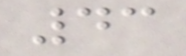43
